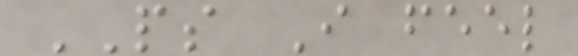PS I feel
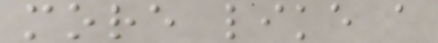more like a
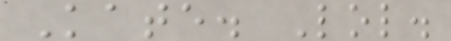Kate. Lol.
